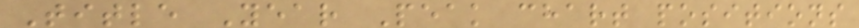Title Year Peak chart positions
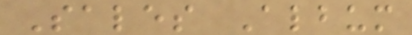Sales Album
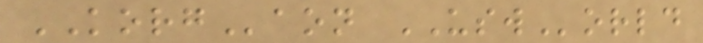KORGaon USWorld
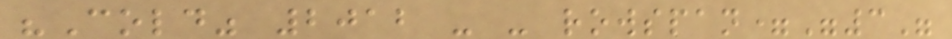"Cold" 2012 - - rowspan="3"
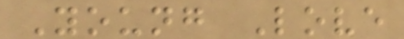Young Love
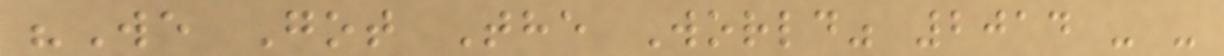"We Got The World" 2014 - -
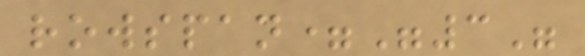rowspan="3"
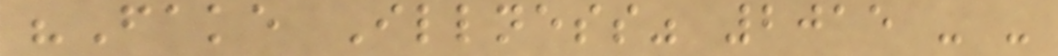"Fake Illness" 2015 - -
